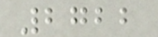2722
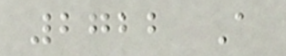2722 A
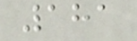181
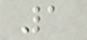1
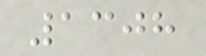1308
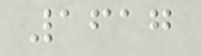1617
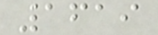1619
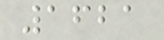1621
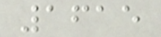1615
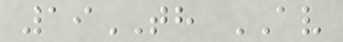19TH AV
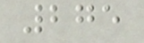275
